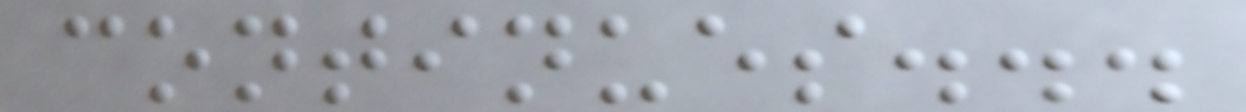continues...
